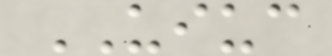UIUC
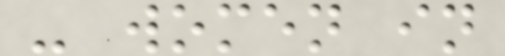- women in
